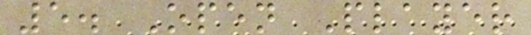5. Open Player
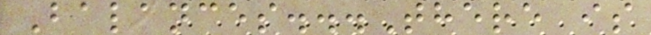Balances...There is
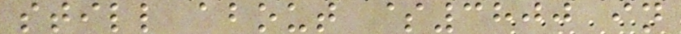still about $3800 in
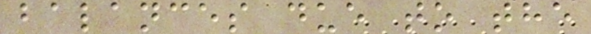balances due to the
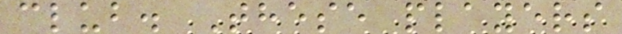club. These players
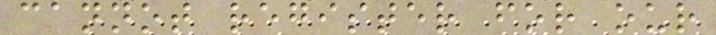cannot register for our
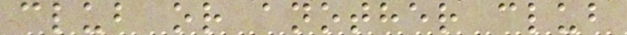club or another club
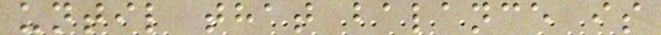until that balance is
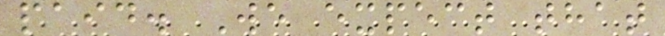paid. We expect that
